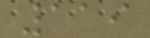119
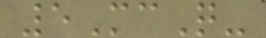5McQ-
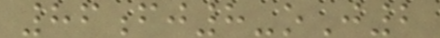86fj8-oJ2
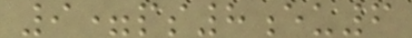9=ps8eu6
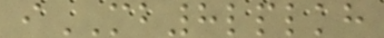iMB8lplkh
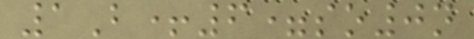1B+6=so0n
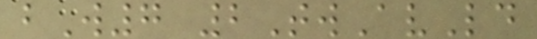bW7 2TwAvLd
